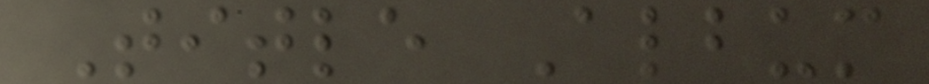Title Album
